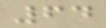64
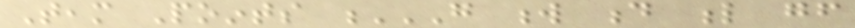Team Points G W D L GF
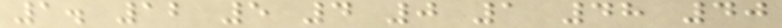1. 12 5 4 0 1 48 40
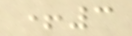+3
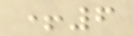+6
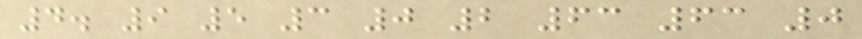4. 9 5 3 0 2 63 63 0
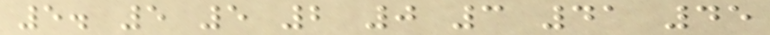5. 5 5 2 0 3 41 45
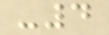-4
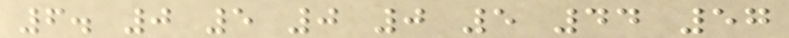6. 0 5 0 0 5 44 57
